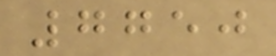7750
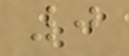0
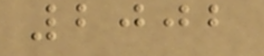2002
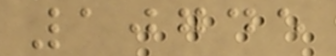10745
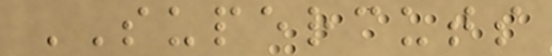SUPERCUTS
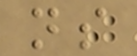ns
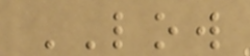LOW
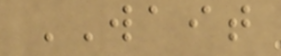WAIT
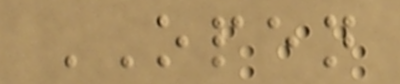OPEN
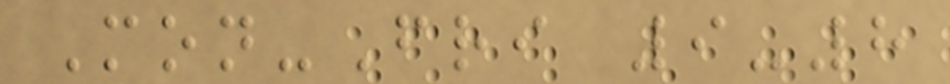Mon-Fri 9-8
